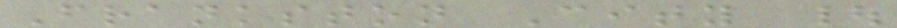Frankston City |
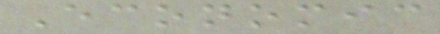Economic
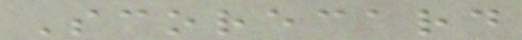Scorecard
